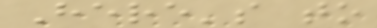Here's to
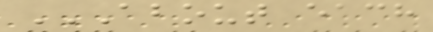ABOUT EACH
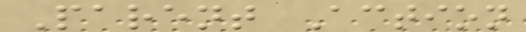Parent Action
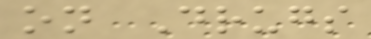on Drugs
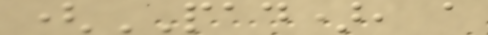(PAD), a
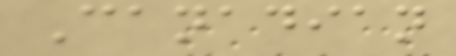Canadian
